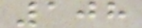108
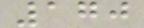170
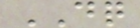DQ
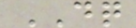DQ
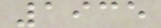1935
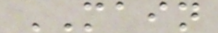MAIN
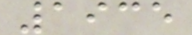1935
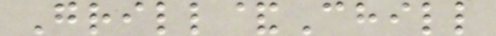Grill&Chill
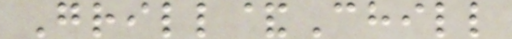Grill&Chill
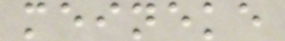meineke
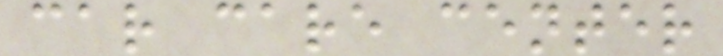car care center
